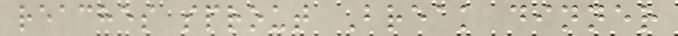reaches sprout Break dinner
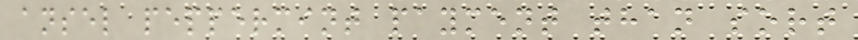ansel peppermint payment than sort
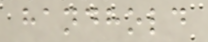handhold
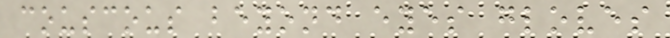couscous beyond eyes gloves
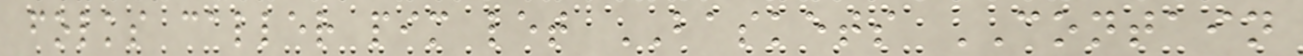folks caller pim let BASKETS CONTAIN
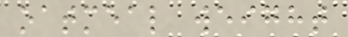oatmeal weight
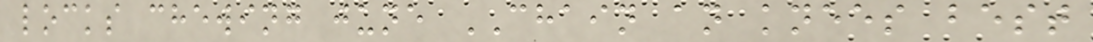locks chewing june CHAIN an knees best
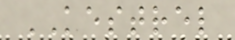KESTREL
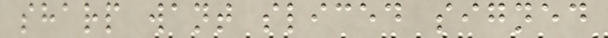sharp want sliced signed
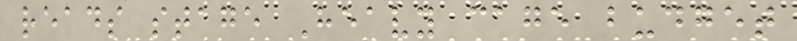reads stage Heavy cage budget
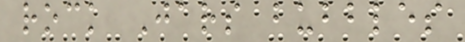rock Jars bubbles
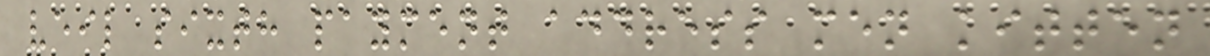veil sixth payment address men kitten
